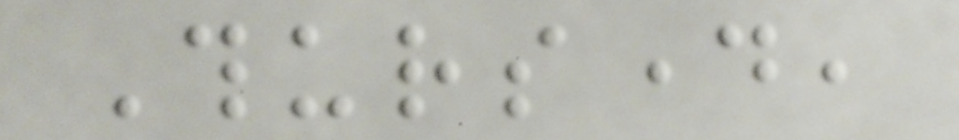Thursday,
